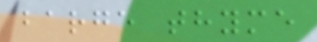barge thyme
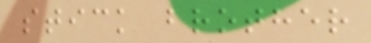stick brother
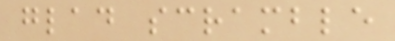glad scramble
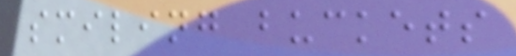smiling buckets
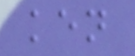ken
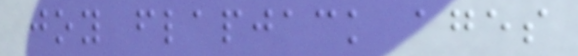joy flapjack ages
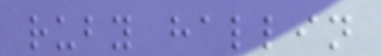ruby hallin
